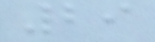29
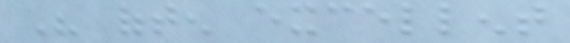His often excellent
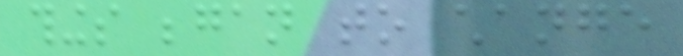things began to change
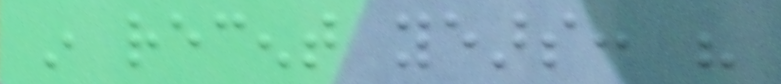in recent years: his
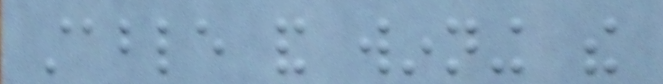stable and winning the
